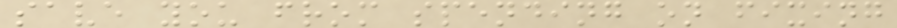save you from spending on fixing
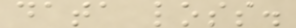data loss.
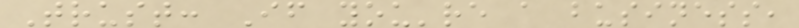Trust: If you're a business,
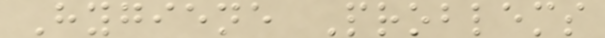Hygiene Problems
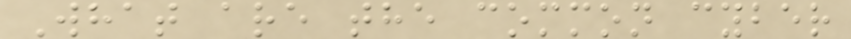What are the common cyber
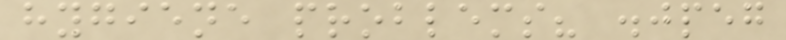hygiene problems? .jpeg
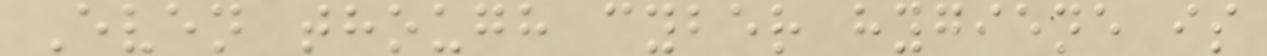Even though cyber hygiene is
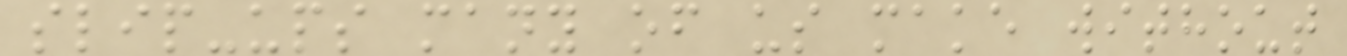slip-ups many of us make without
